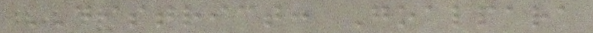DISTRICT: Goalpara
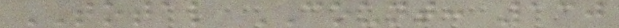TOTAL COUNT: 130
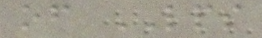of LPS
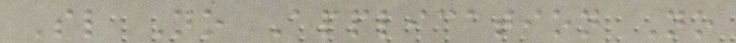Sl No Application No
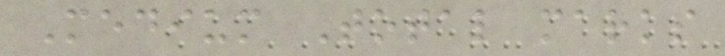Medium Total marks
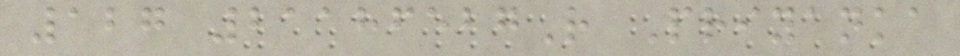127 21186527R Priyanka
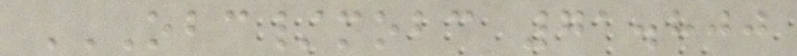OBC/MOBC 71.800
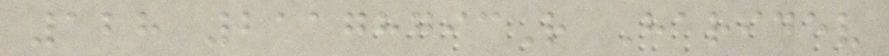128 21178793R Haridev
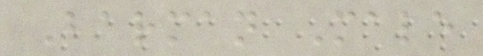Barman Male
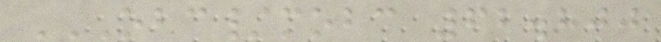OBC/MOBC 62.800
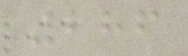286
